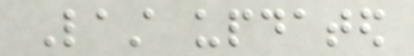Last updated
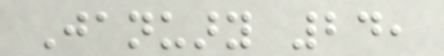January 24,
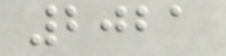2021
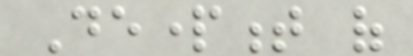Department of
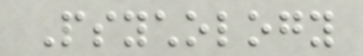Psychology
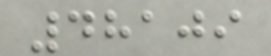48109
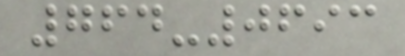764-0693
